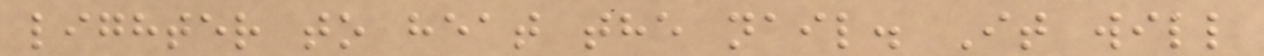lighter to heat the nail. It will
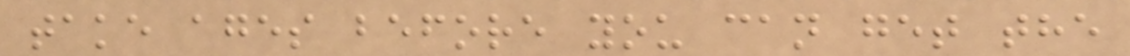take ages before you can get the
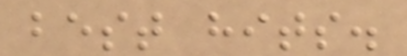best hits.
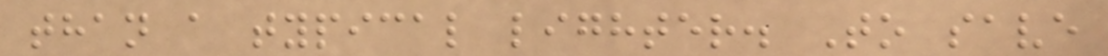than a typical lighter. To save
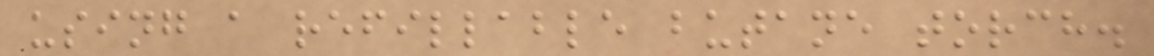using a refillable butane torch.
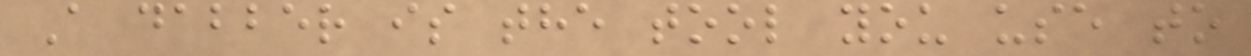A dabber is the tool you use to
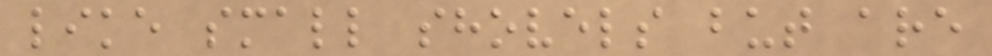like small shovels but are
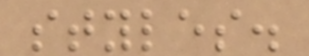styles.
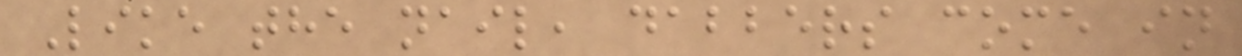Like the nail, dabbers come in
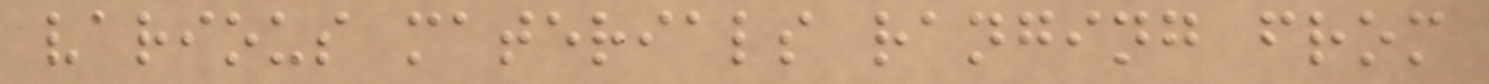various materials ranging from
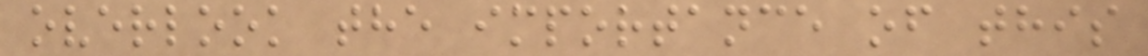overlook the importance of this
